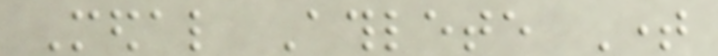Medal Athlete Time
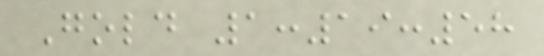Gold 1:19:58
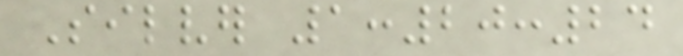Silver 1:20:24
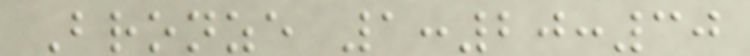Bronze 1:20:30
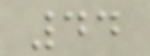44
